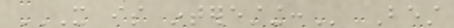IT IS INTERESTING: Best
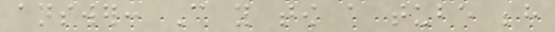answer: Can you tow a tube behind
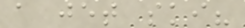a jet ski?
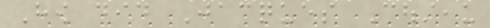How did Jacques Cousteau
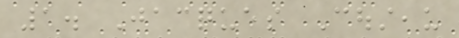1. Jacques Cousteau
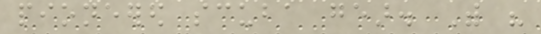pioneered scuba gear. With his
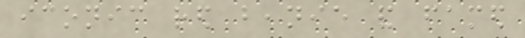iconic red beanie and famed
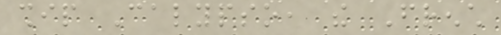ship Calypso, the French
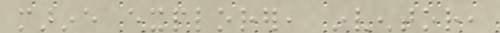marine explorer, inventor,
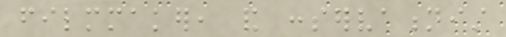filmmaker, and conservationist
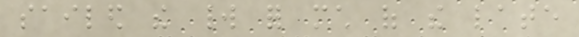sailed the world for much of the late
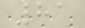81
